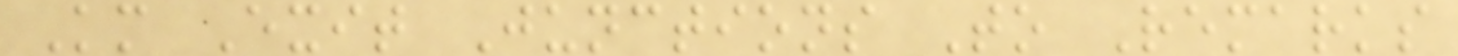Km Exit Junctions To Remarks
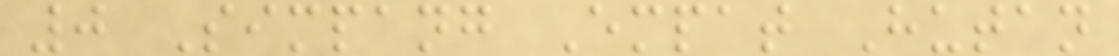0 Simpang Empat Hutan
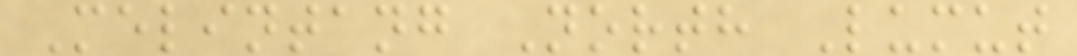Melintang North Lumut
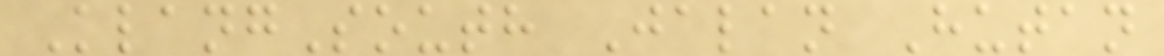KlangSouth Jalan Hutan
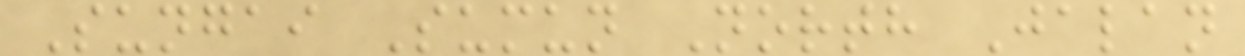Sungai Sumun North Jalan
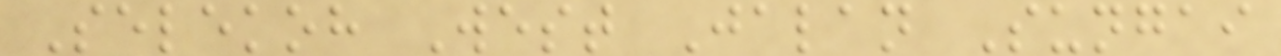Selekoh West Jalan Sungai
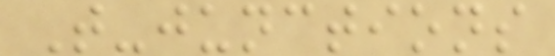T-junctions
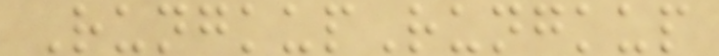RungkupRungkup
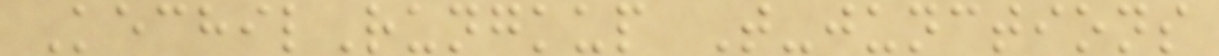KechilRungkup T-junctions
